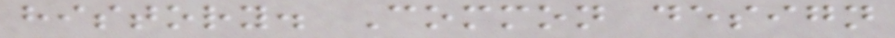history. Common design
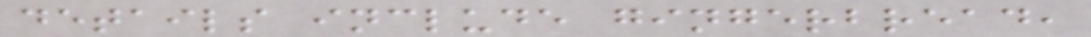details include gingerbread,
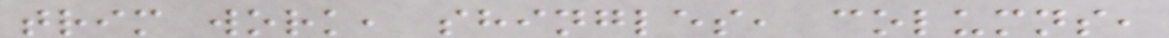trim work, shingles, columns,
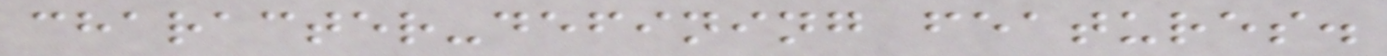character-defining features.
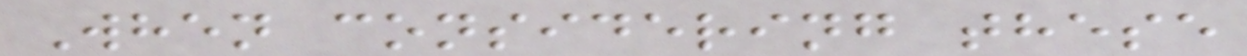When considering these
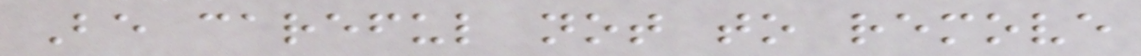Be careful not to remove
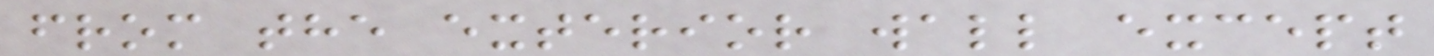from the exterior wall except
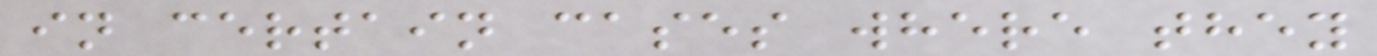in certain cases where they
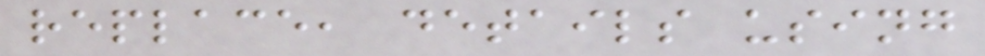replace, details using
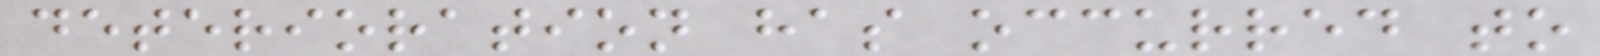deterioration has occurred to
